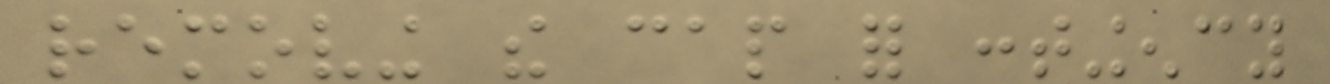removing the cap for contingency
